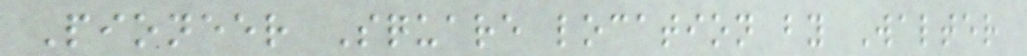Pioneer Square location by Walter
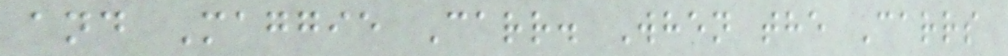and Maggie Carr. When the Carrs
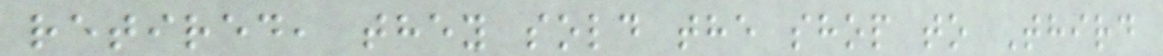retired, they sold the shop to Third
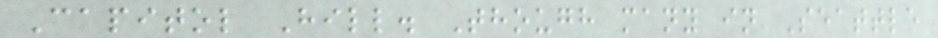Capitol Hill. Though many in Seattle
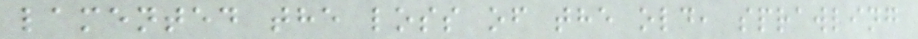lamented the loss of the old, sprawling
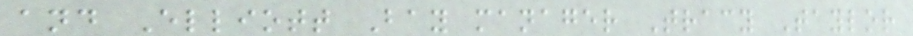and Elliott Bay manager Tracy Taylor
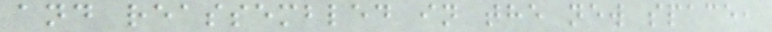and reassembled in the new space,
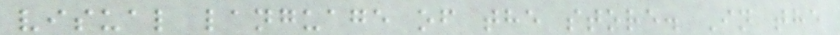visual language of the store. In the
